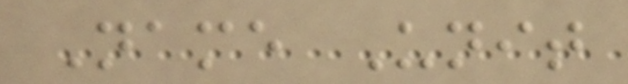Name Unit
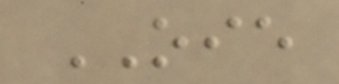OIE
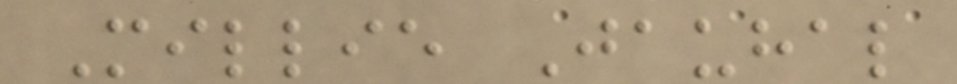Millie Jauhal
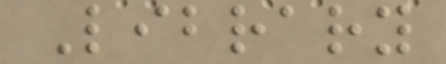Library
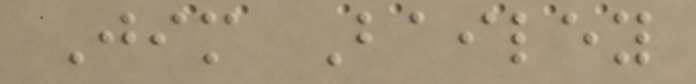Jim Bailey
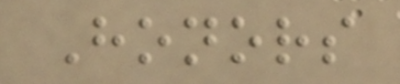Honors
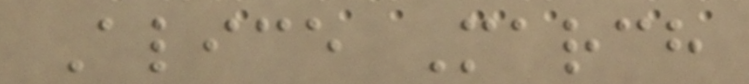Alice March
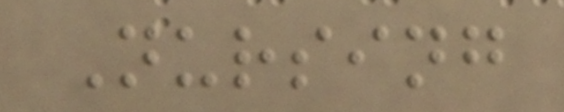Nursing
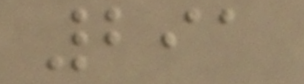291
